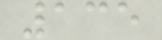135
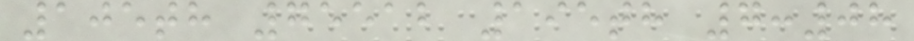105th 75512 195th 7:08
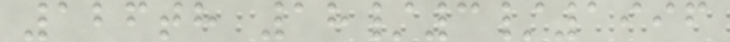126th 18/3/1996
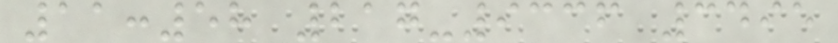11:58 217-9336 3495
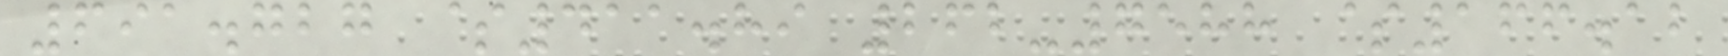691.727 $411.89 262-7588 $166.12
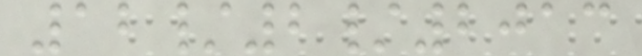12/2/2013
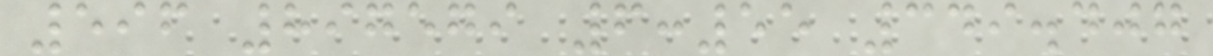596 897579 6:55 349.407
